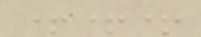+++
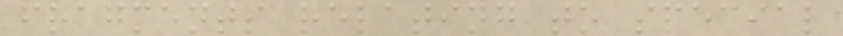fragments relating to special
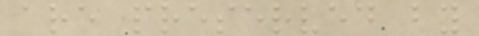are preserved by
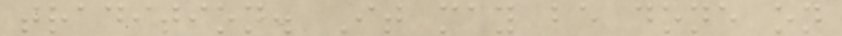tradition. It may be done on
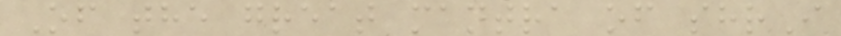Of the great mantra of shrI
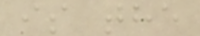is the
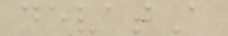devatA
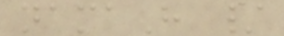namaH /
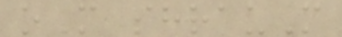oM shrauM
